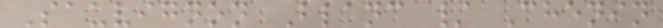Sauvignon Blanc / Chenin
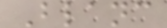Blanc
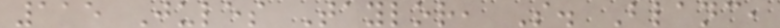115 Jules Taylor, S. Blanc,
